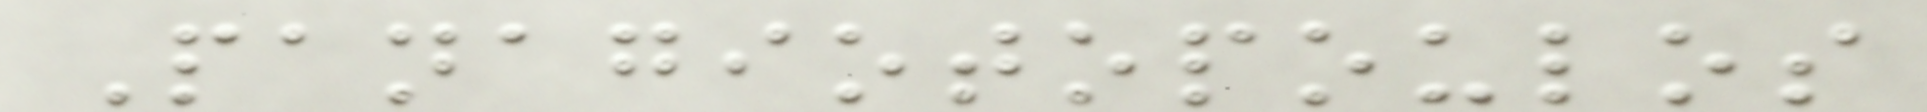Panagiotopoulos
